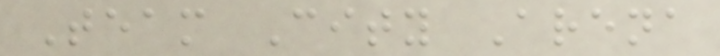Team City Arena
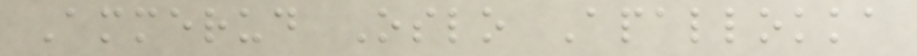Ammerud Oslo Apallokka
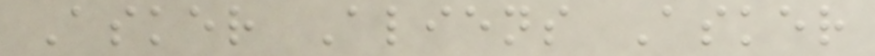Asker Aliens Asker
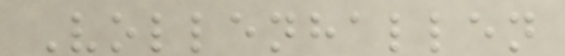Vollenhallen
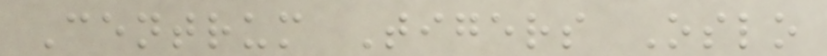Centrum Tigers Oslo
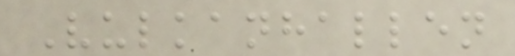Vulkanhallen
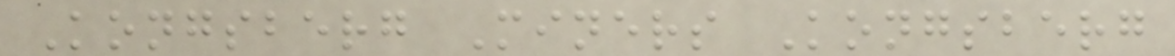Kongsberg Miners Kongsberg
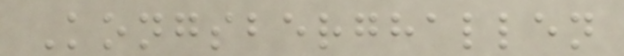Kongsberghallen
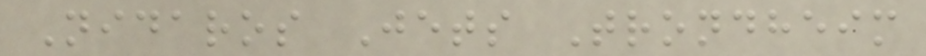Nidaros Jets Trondheim
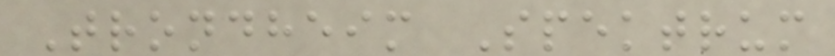Trondheim Spektrum
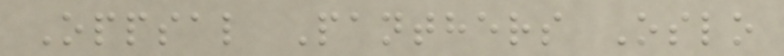Oppsal Panthers Oslo
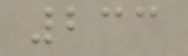233
